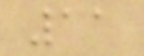11
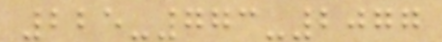225-773-2077
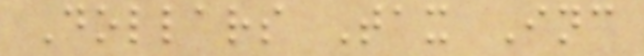Dollars Tax Inc
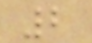2
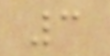3
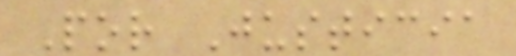Por Justicia
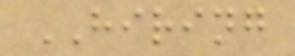HIRING
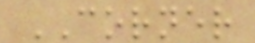CORNER
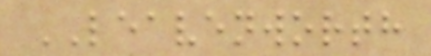LEAVENWORTH
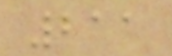211
